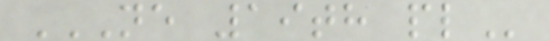NE 19TH PL
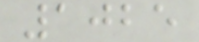1025
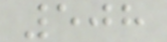508
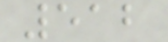512
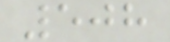508
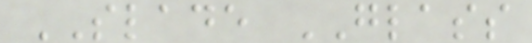SLADE GLASS
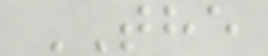THE
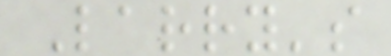Larry's
